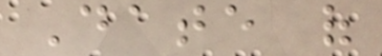Date of
